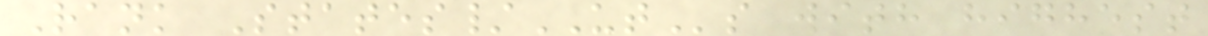Rank States/UTs with highest
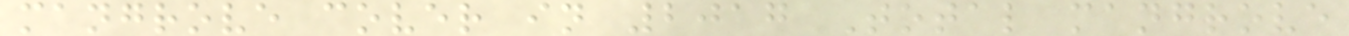mangrove cover in 2017 Total mangrove
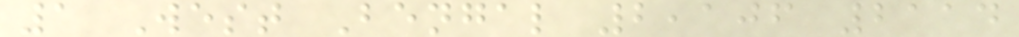1 West Bengal 2,106 2114
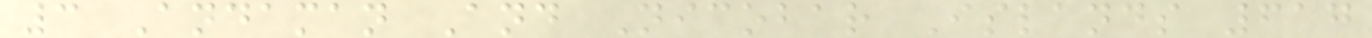3 Andaman And Nicobar Islands 617
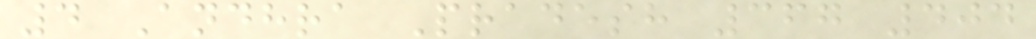4 Andhra Pradesh 367 404
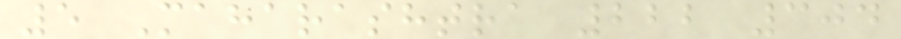5 Maharashtra 222 304
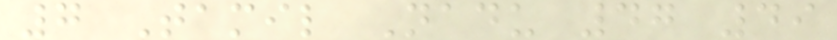7 Tamil Nadu 47 49
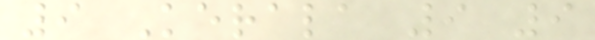9 Kerala 9 9
